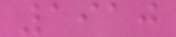1910
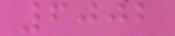6002
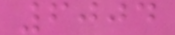6004
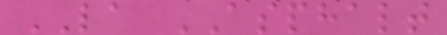LA ASPHALT
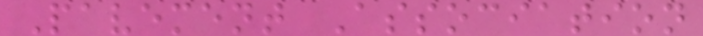Pavement Association
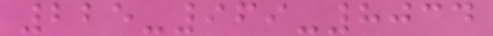225-969-8034
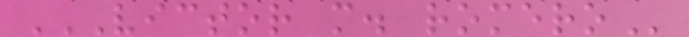VICTOR M. ROMERO
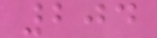204
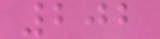202
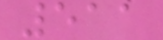511
